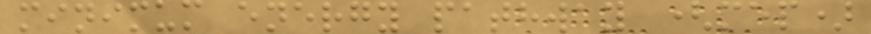minimum energy pathway (mep)
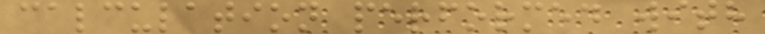calculation performed with
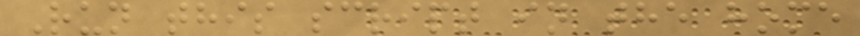Run this script in the home
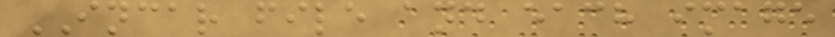INCAR file and each image
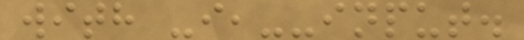with -i,--input.
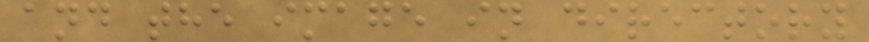and the image in directory
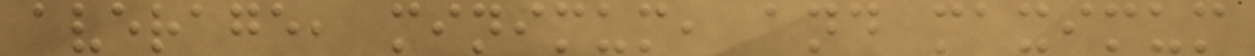average, minimum, and maximum
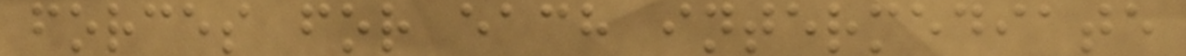forces for each intermediate
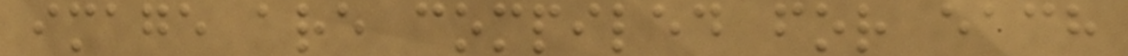image are compiled for each
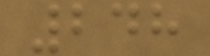248
